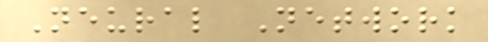Neural Network
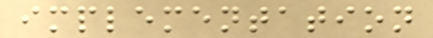implementation
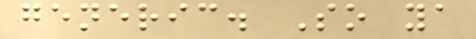generic. So ya
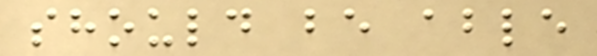should be able
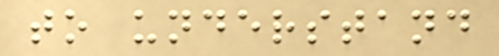to understand
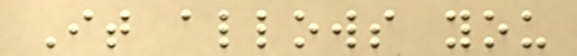It allows you
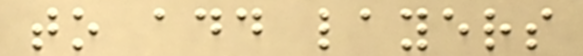to add layers
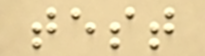test
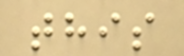this
